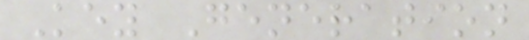Key Generation
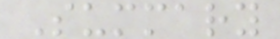Summary
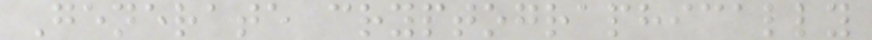Generate cryptographically
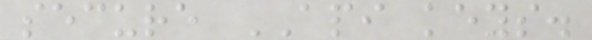secure API keys.
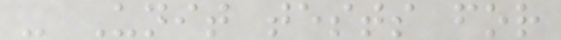- Unit tests for
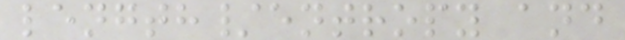length/entropy and
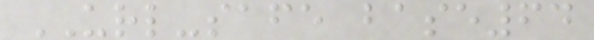URL-safe base64
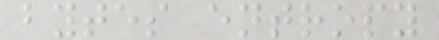bytes entropy
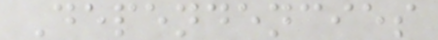Dependencies
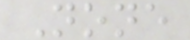None
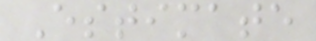Estimate
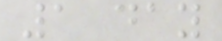1 day
